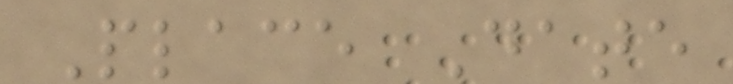Place Date
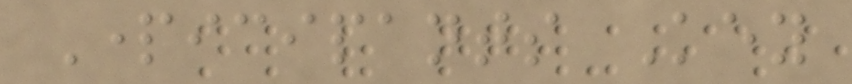Participants Key
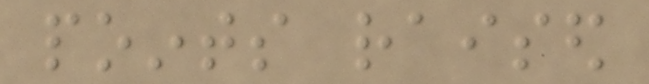points raised
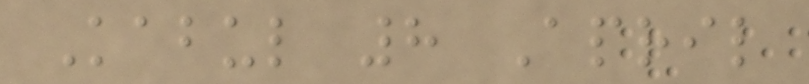Kabul 8 April
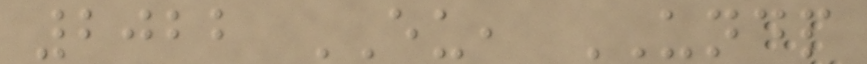2022 EU, UNDP
